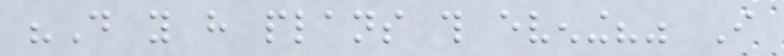"Do you have plans this evening?" I
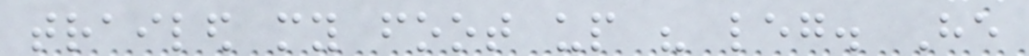trailed my foot up his leg. He
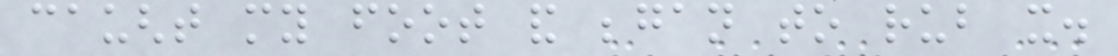caught my foot and began to rub it.
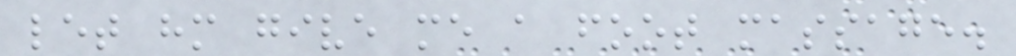let him give me a foot massage.
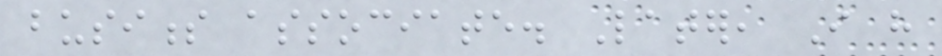business associate. Later, I have
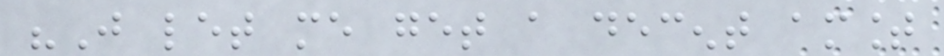"Just let me get a decent amount
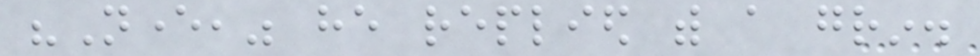"Never," he replied with a grin.
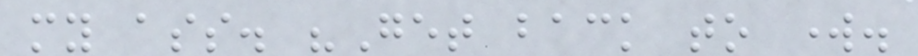my ass. "Get back to work.
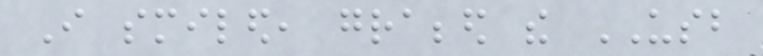I smiled, grabbed the USB
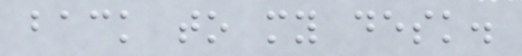back to my desk.
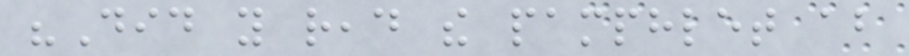"Did you read the pamphlet about
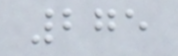275
